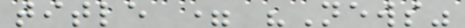title = "News"
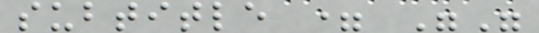subtitle = ""
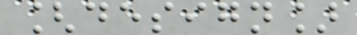[design]
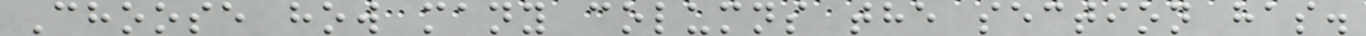Choose how many columns the section has.
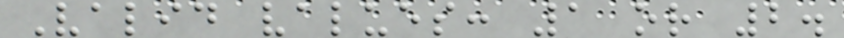Valid values: 1 or 2.
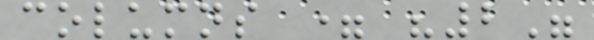columns = "2"
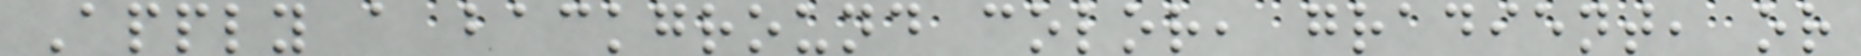Apply a background color, gradient, or
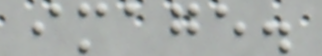image.
